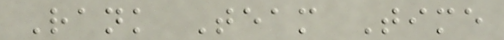Rank Team Time
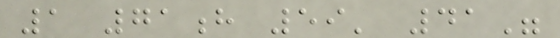1 71h 59' 41"
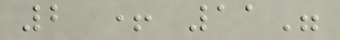2 + 11"
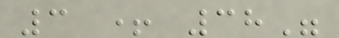3 + 38"
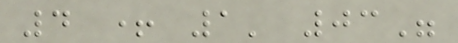4 + 1' 03"
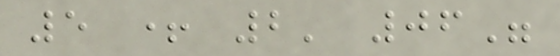5 + 2' 06"
